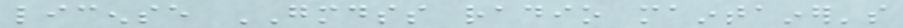license GMDSS radio maintainer's
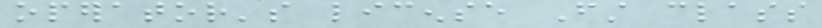operator's license First class
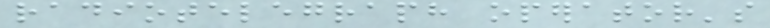radiotelegraph operator's
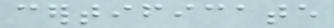certificate
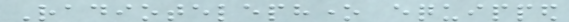Radiotelephone equipped
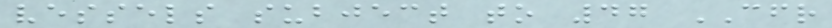vessels subject to 47 CFR
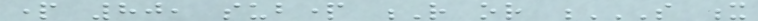part 80, subpart R or S X
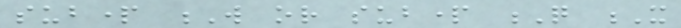subpart W or subpart Q X
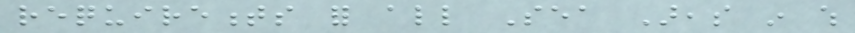requirements for all Sea Areas in which
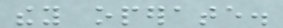they operate.
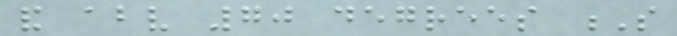and above 70 degrees S
